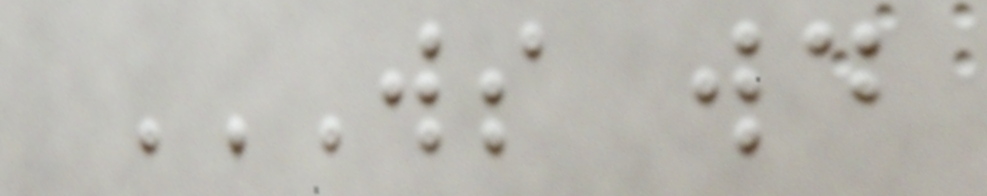WS WD
